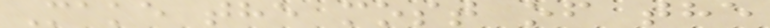Make the most of the
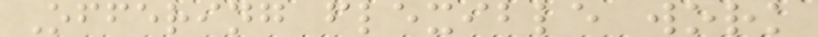Offering flexible work
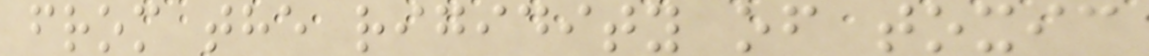from the rigidity of toxic
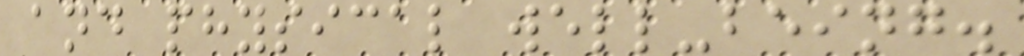and physical well-being.
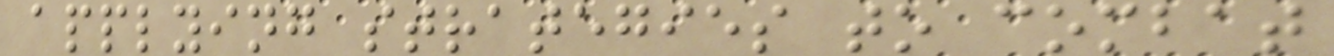applying strategies to combat
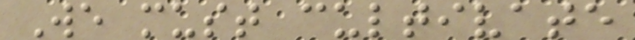We must cultivate
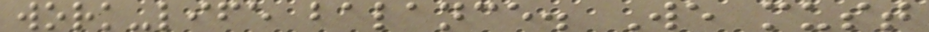work-life balance. We must
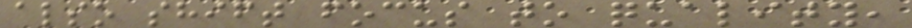also shift focus to quality,
